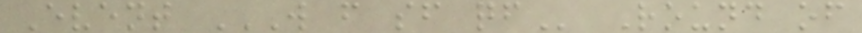Event W F SF QF Round of
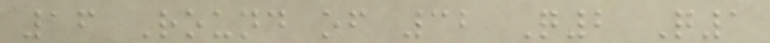16 Round of 32 Q2 Q1
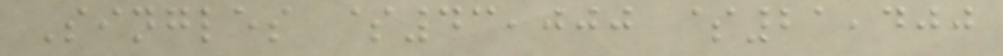Singles $43,000 $21,400
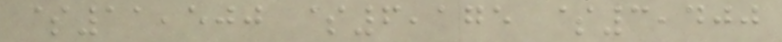$11,500 $6,175 $3,400
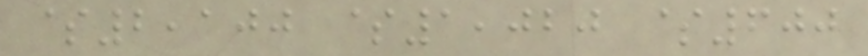$2,100 $1,020 $600
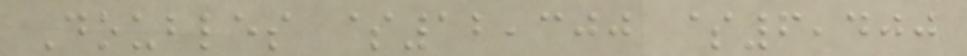Doubles $12,300 $6,400
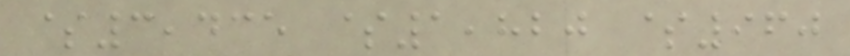$3,435 $1,820 $960
